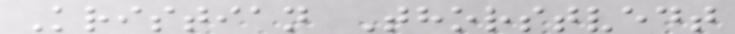Kristian Thorstvedt
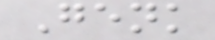Genk
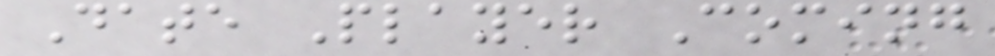Date Player Coming
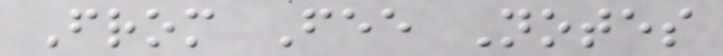From Fee Notes
